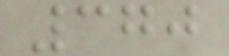370
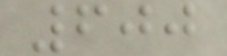600
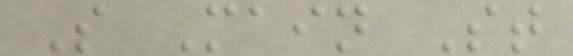S Main St
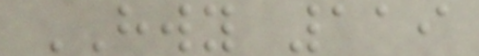HWY 119
